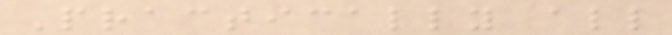Practically all
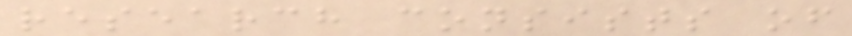research consists of
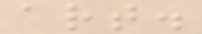art.
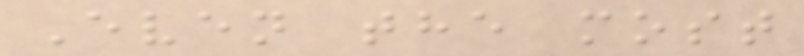Even the most
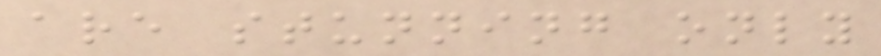are stunning only
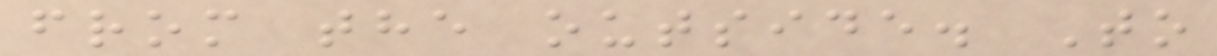from the outside. To
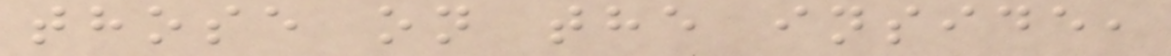those on the inside,
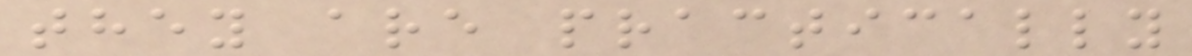they are practically
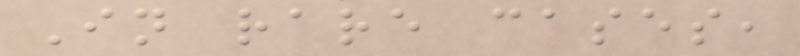In rare cases,
